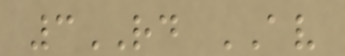3RD AV
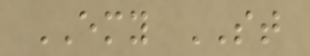EMY ST
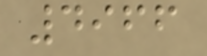4966
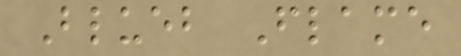Blueb Flame
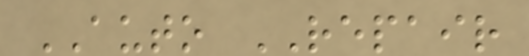AUTO REPAIR
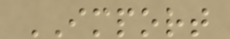IMPORT
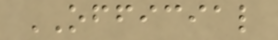OFFICIAL
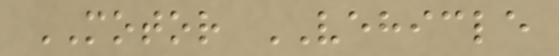MOTOR VEHICLE
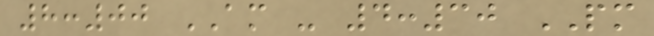8:00 AM - 4:30 PM
